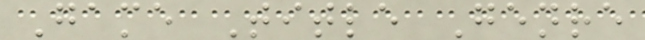Game Title Genre
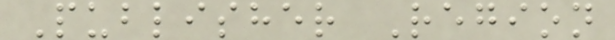Publisher Region
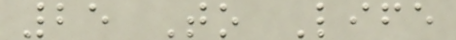25 To Life
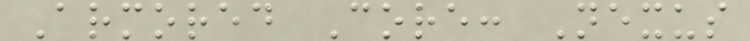Armored Core: Nexus
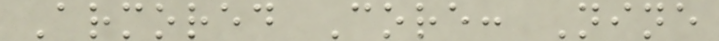Armored Core: Nine
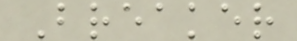Breaker
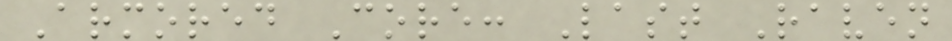Armored Core: Last Raven
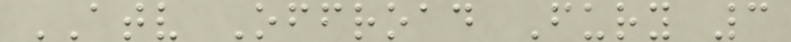ATV Offroad Fury 3
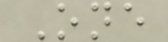One
